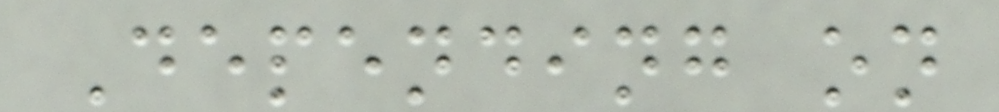Depending on
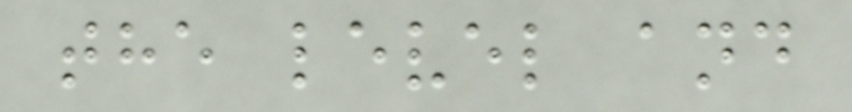the level and
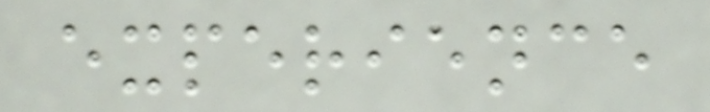experience
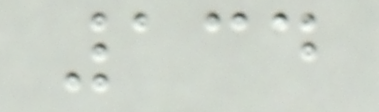134
